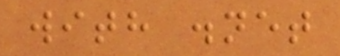with .net
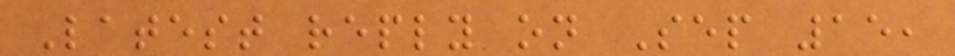Latest reply on Sep 15,
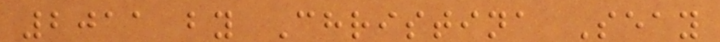2011 by Christina Seay
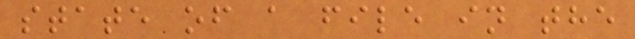state of a file in the
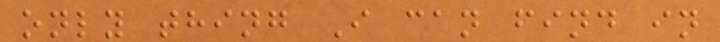only thing I can find in
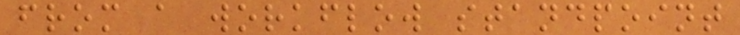from a workflow standpoint
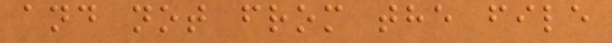and not from the file
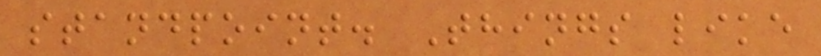standpoint. Things like
